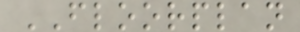FLOORPLAN
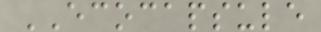ECOCAPSULE
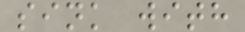sink with
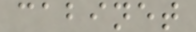cabinet
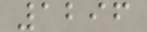1296
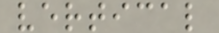vertical
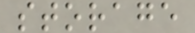storage
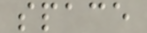space
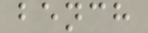bench
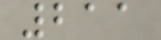211
